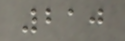210
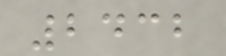2432
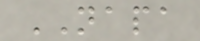NAPA
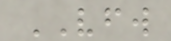VFW
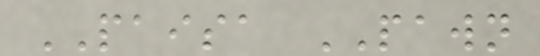PAISA PAWN
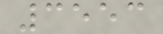3553
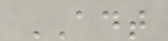ADT
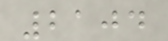2104
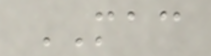MAC
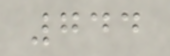744
